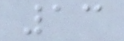13
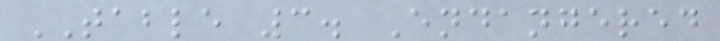TABLE 3. Endangered
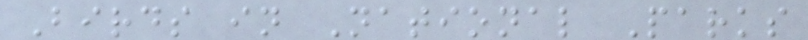Birds in National Parks
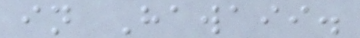in Hawaii.
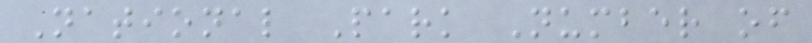National Park Number of
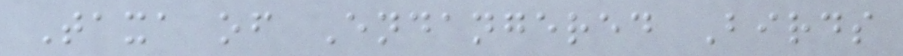Taxa of Endangered Birds
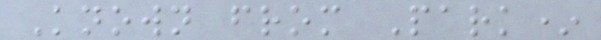Known from Park*
